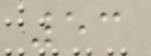53
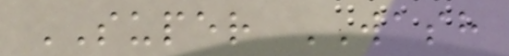SUPER WASH
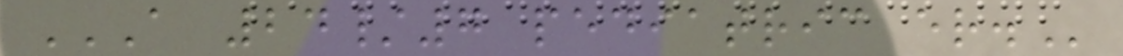A 24/7 PEDIATRIC ER.
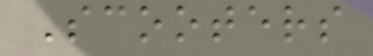Scooters
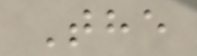The
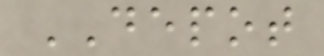DEPOT
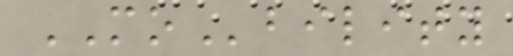MObility
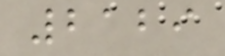2129
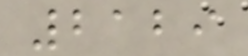2129
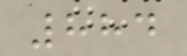884
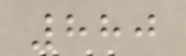880
